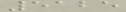5125
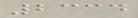2334
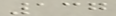137
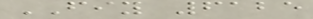FIY 6125
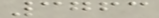3763
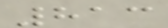813
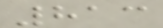813
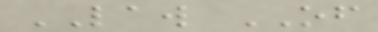LAW OF
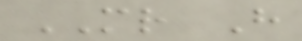MR H
